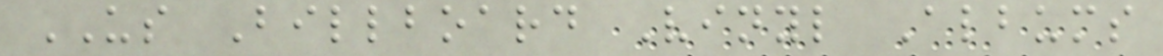US Billboard Vinyl Albums
